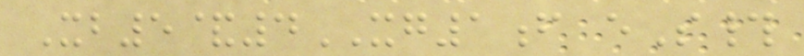Xb5&4XG1f eS#
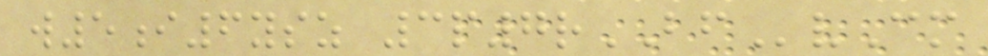w5i6ysz 3p7rBFvCm
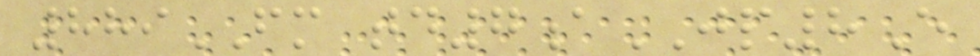889FM td7aJP8E
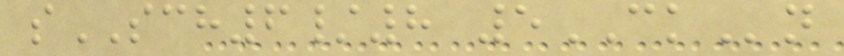sSCH6/8 5CKn
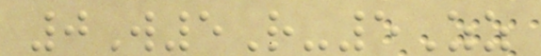0W5R-5Zz
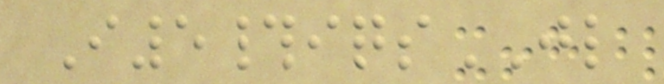I5#iqsJL
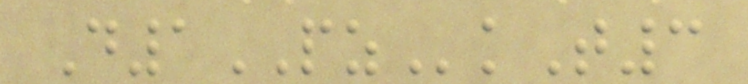D1PZkT3
